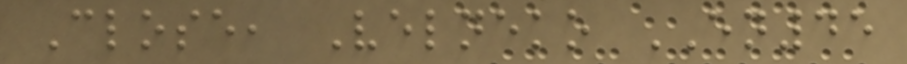Close, Velneko EN45
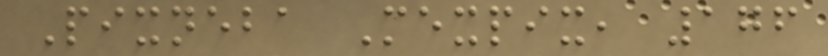Pixneba Mexpix, 176
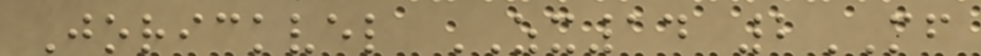Jorickvel ZX14 2MF
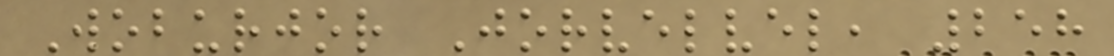Woburjor Jorvelvel, 258
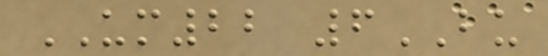UM22 6BU
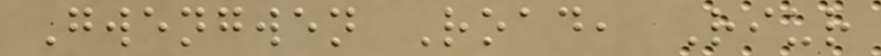Gwengwen Road, Riur
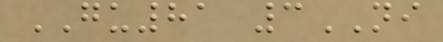GU81 3NI
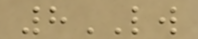8LW
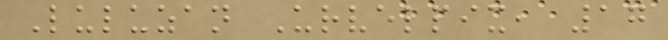Luluzan Urvelpix, 17
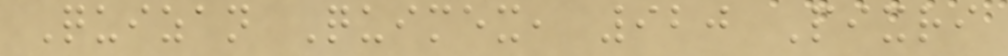Quizan Quimex, 920 Pixri
